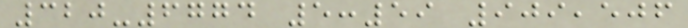320-6774 5:59 909,506
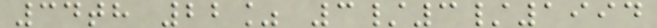34th 22% 3/3/1994
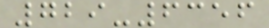729-6356
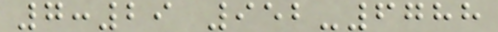7:29 952-6788
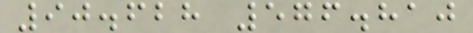90.628 576.810
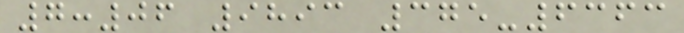7:06 9893 375-6363
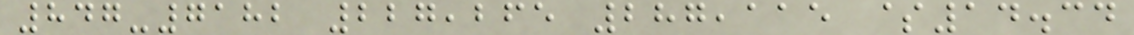847-7182 227,265 287,115 $14.34
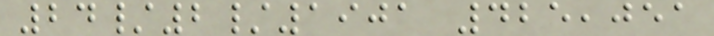24/2/1901 425,051
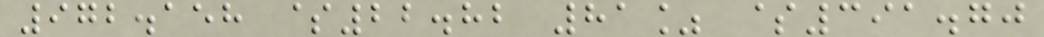972.158 $22.82 81% $391.70
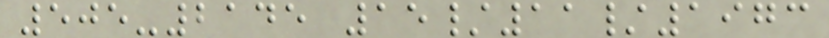505-2145 15/11/1973
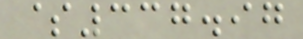$337.97
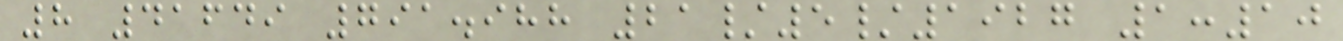8 41649 791.988 21/5/1927 1:10
